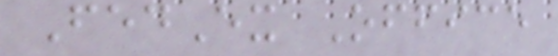FedEx Office
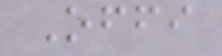Offi
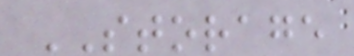STORAGE
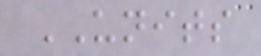UNITS
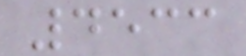4533
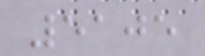5105
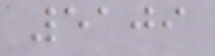5109
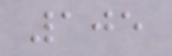105
